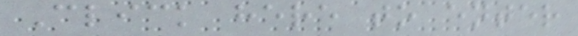Click here to enter
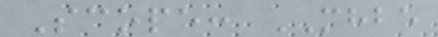Scope: MHBE
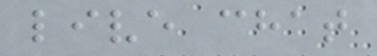live chat
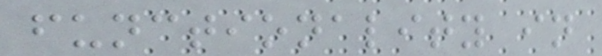functionality in
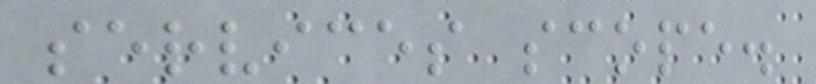services scope.
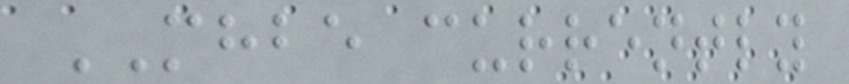MHBE currently
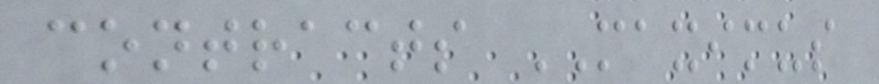contracts MAXIMUS
